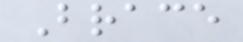Brace
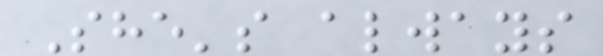She's always
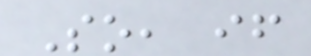So, if
